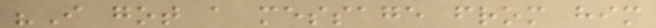"I got a message from him
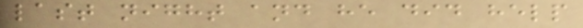last night and he did help
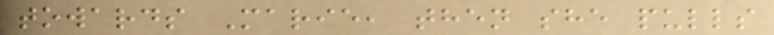towards Marie, then she pulls
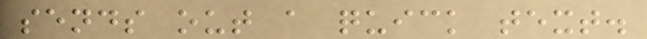sends out a quick text.
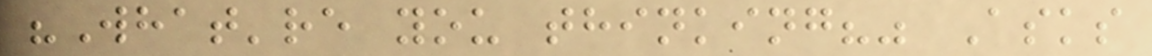"What're you thinking?" Asks
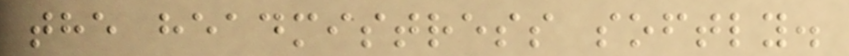the headmistress softly.
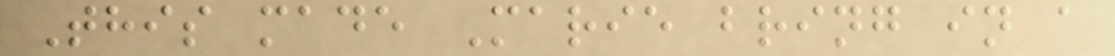This made Marie bring in a
